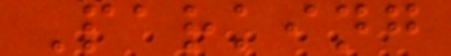Parking
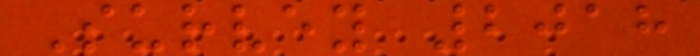Survey 2018
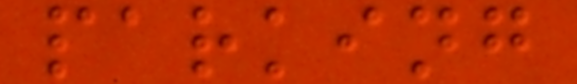parking
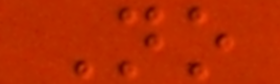No
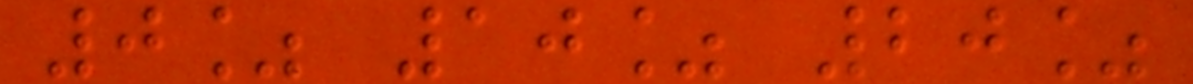0% 10% 20%
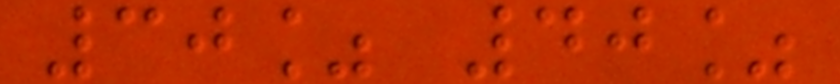30% 40%
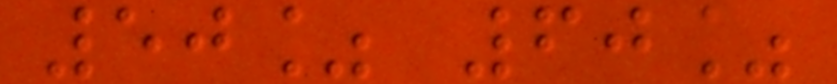50% 60%
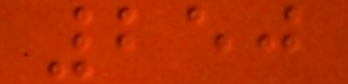250
